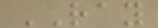RAY
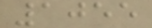1055
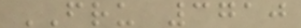FRU 3710
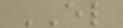EL
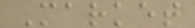Market
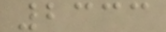2333
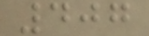407
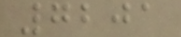7201
